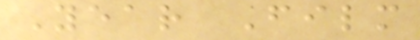Year Film
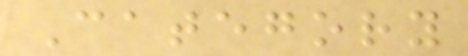Category
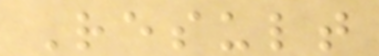Result
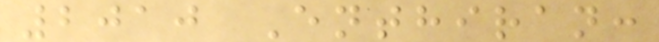2010 Enthiran:
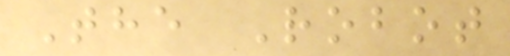The Robot
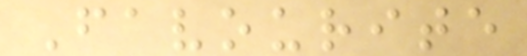Favourite
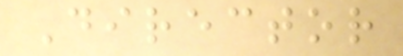Director
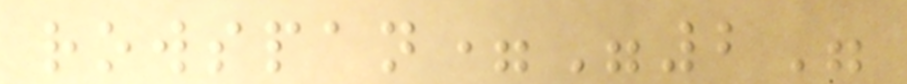rowspan="2"
